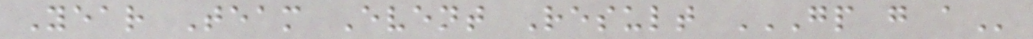Year Team Event Result GP G A
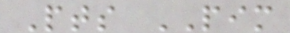Pts PIM
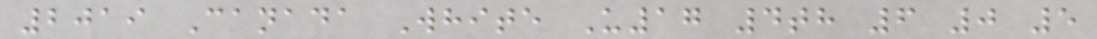2019 Canada White U17 4th 6 0 5
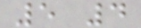5 4
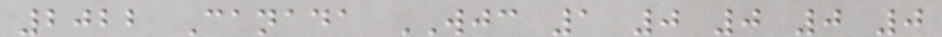2022 Canada WJC 1 0 0 0 0
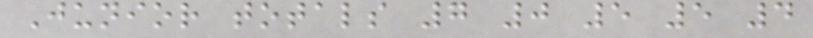Junior totals 7 0 5 5 4
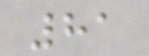81
